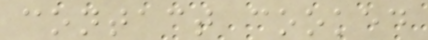contact cooked
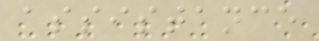assistance
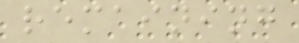remaining
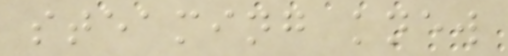steaming knew
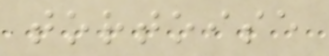tortoise
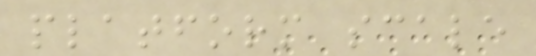platform scale
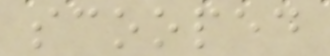scooped
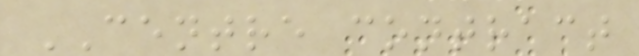CENTRE contract
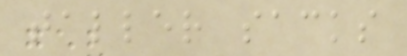taller sacks
